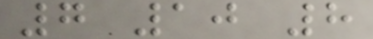7 10 8
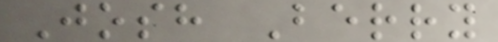Josh Berry
